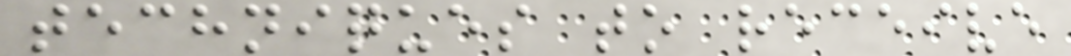techniques to receive
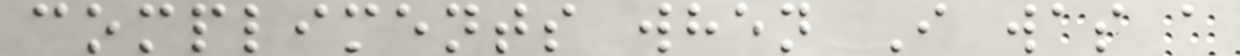compliments when I was a
